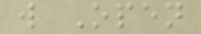w Open
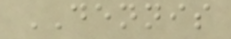DENNIS
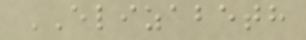ELIZABETH
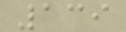139
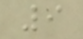9
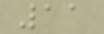11
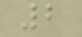2
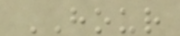HOUR
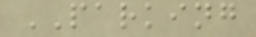PARKING
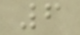6
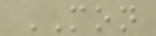MON
